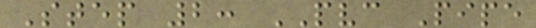Step 2: PVC Pipe
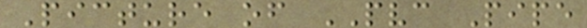Picture of PVC Pipe
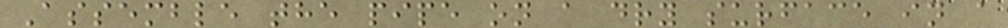Assemble the pipe on a dry surface in a
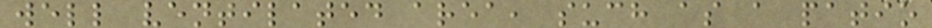well ventilated area, such as a patio
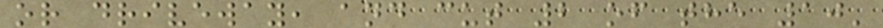or driveway, and cut 2 of the 10'
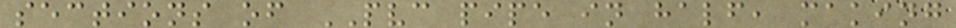sections of PVC pipe in half, making
